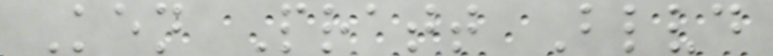Ken Pratt Blvd
